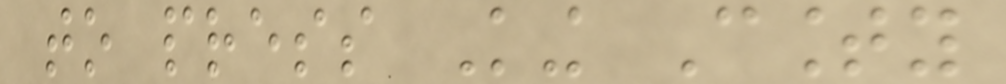to press King County
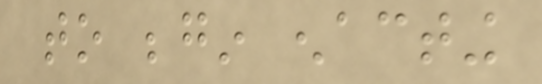to begin enacting
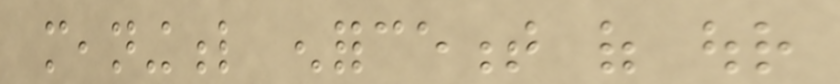meaningful enforcement of our
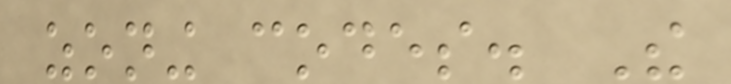zoning codes. The
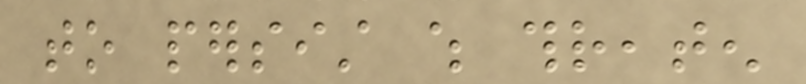to persist which threaten
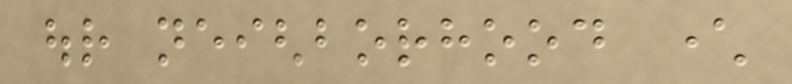our neighborhood character
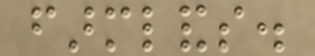farmlands.
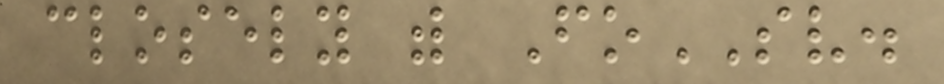closely with FoSV.
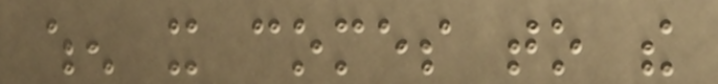when it comes to the
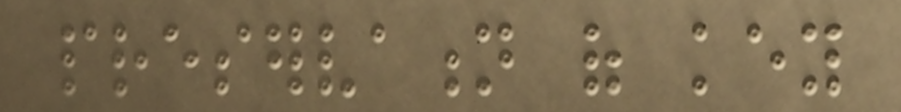preservation of key
